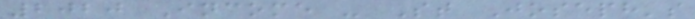2020 Income - St Joseph's
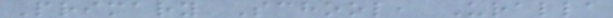Primary School, Uralla
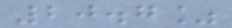20.7%
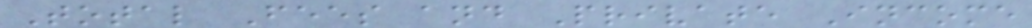Total Fees and Private Income
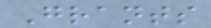Grants
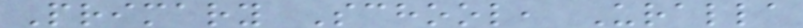Primary School, Uralla
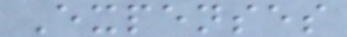Expenses
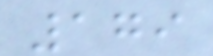179
